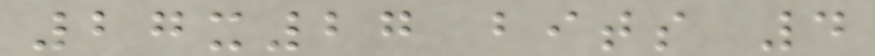27x27 bits 4
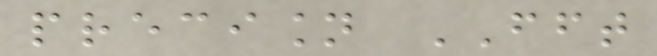precision FFT
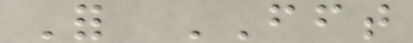For FFT
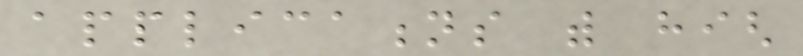applications with high
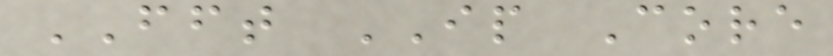FFT IP Core
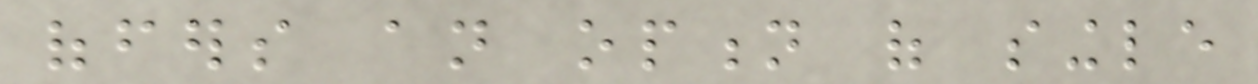offers an option of single
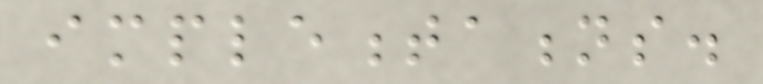implementations.
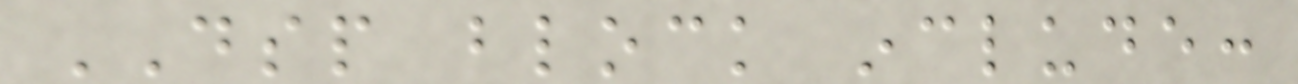DSP block include:
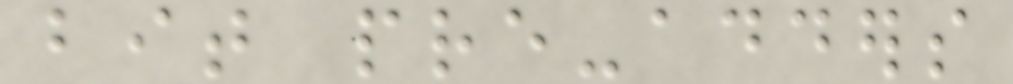bit pre-adders
